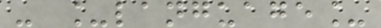- _language_
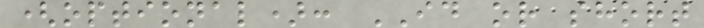(optional): ID or short
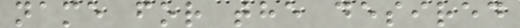name for the desired
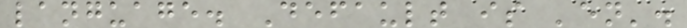language. Default is 'en'.
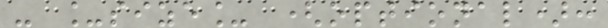- _size_ (optional):
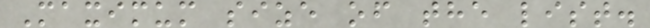Maximum size of the list.
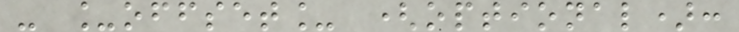- _offset_ (optional):
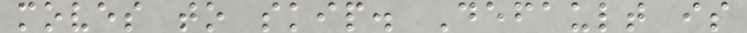moves to skip. Default is
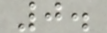0.
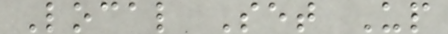Local Set Up
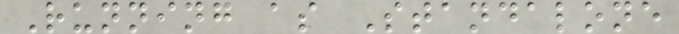Running as Standalone
